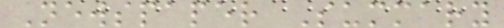Newspaper Summary
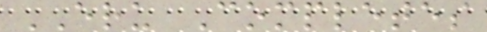ERU Completes
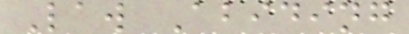Law Abiding
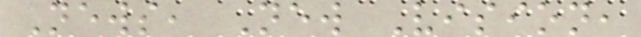News, New Vision,
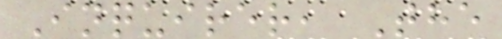Inquirer, The
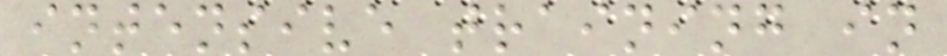intensive training in
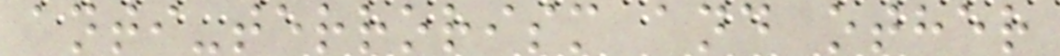anti-terrorism and other
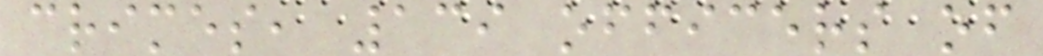crimes, 139 officers of
